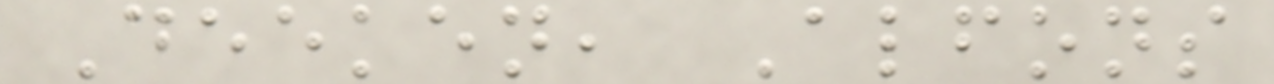Deeken, Alfons
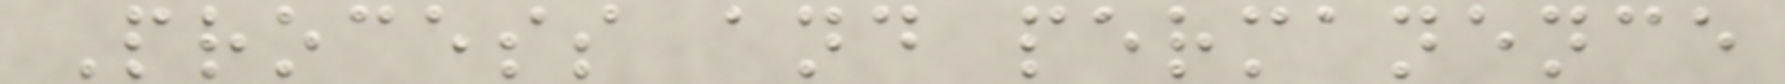Process and permanence
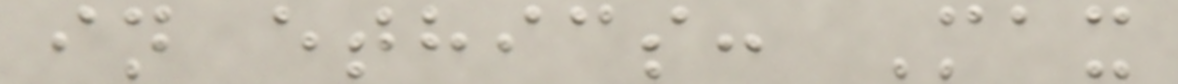in ethics: Max
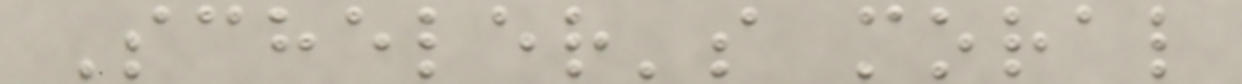Scheler's moral
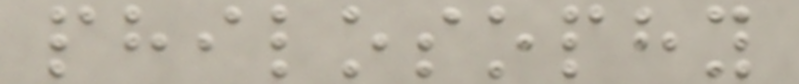philosophy
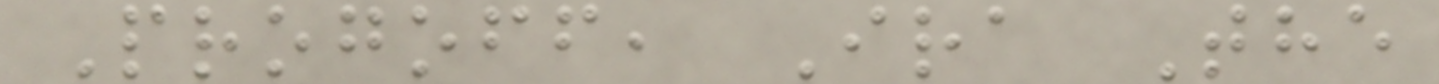Progoff, Ira The
